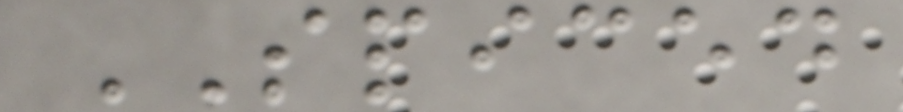SPICED
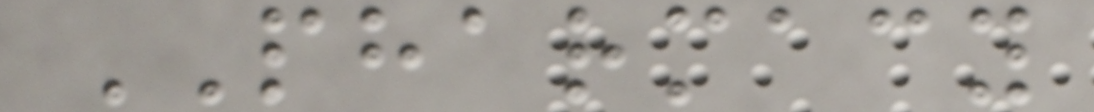PHARMACY
